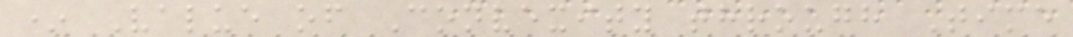* Value of Convexity through Time
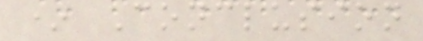* Conclusion
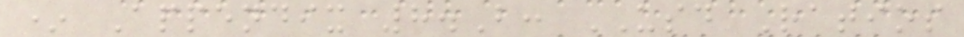* Appendix 8.B: USD Ratios
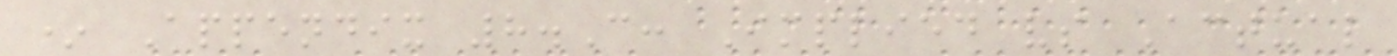* Appendix 8.C: Implied vs Actual
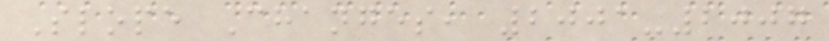Slope Changes, 2001-2007
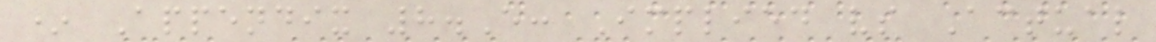* Appendix 8.E: Implied vs Actual
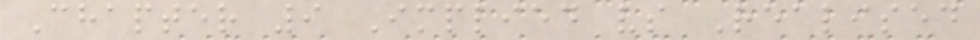Chapter 9 Implied vs Realised
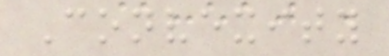Convexity
